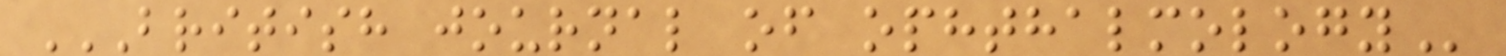BRITISH JOURNAL OF OPHTHALMOLOGY
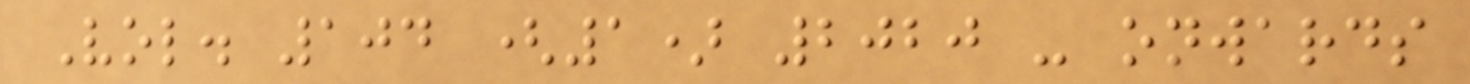Vol. 104 (1) 2020 - onwards
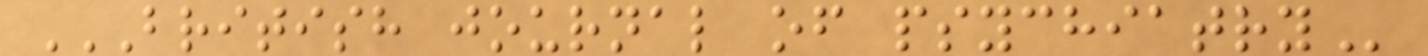BRITISH JOURNAL OF PSYCHIATRY
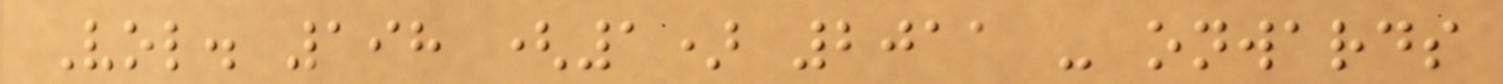Vol. 198 (1) 2011 - onwards
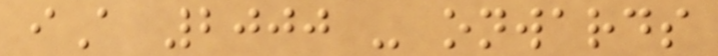iA 2000 - onwards
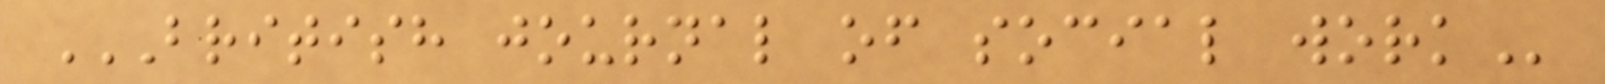BRITISH JOURNAL OF SOCIAL WORK
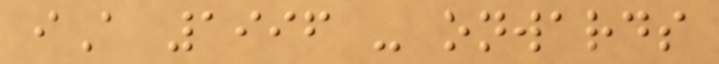iA 1996 - onwards
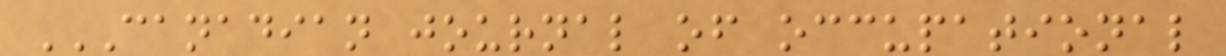CANADIAN JOURNAL OF OCCUPATIONAL
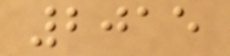2015
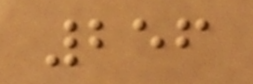256
